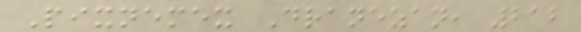Pixnemex Dranezan, 212
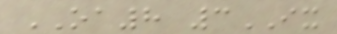OA8 3IX
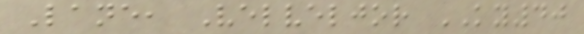Lane, Velveljor KY40
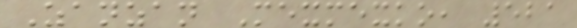Zanzan Mexmexko, 521
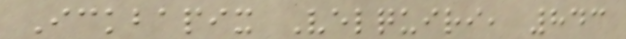Ickbapix Velquiri, 843
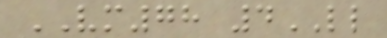VM78 4LL
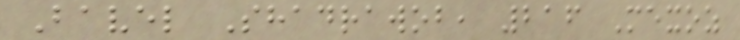Bavel Shadrawob, 216 Mexoz
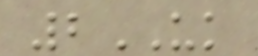2UK
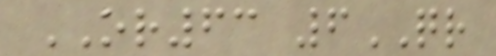OR63 6QR
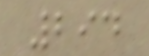294
